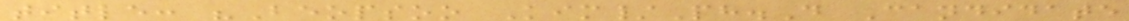title: "Beopsoo Kim/Ph.D Candidate
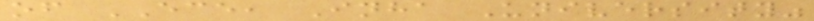of ECE, Inha University"
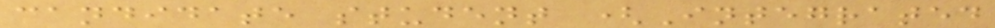candidate student (Integrated
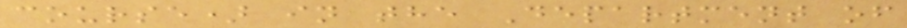course) in the Department of
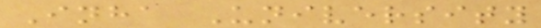Inha University
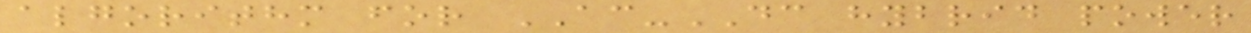algorithm for AC-DC hybrid power
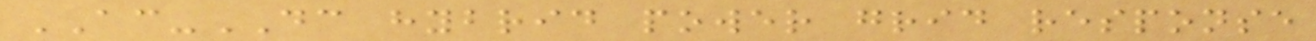AC-DC hybrid power grid response
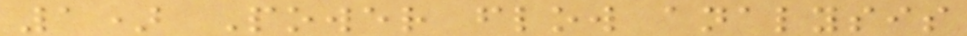1) Power flow analysis
